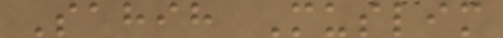Sahih Muslim
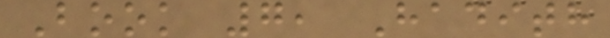Book 7, Hadith
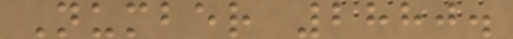Number 2880.
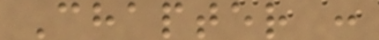Chapter :
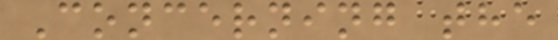Concerning the
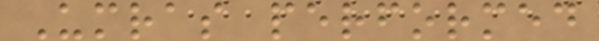Umras performed
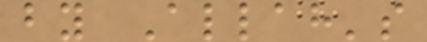by Allah's
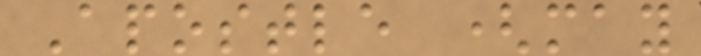Apostle (may
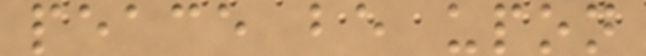peace be upon
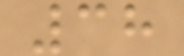38
